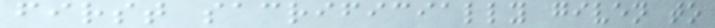first sacrificially given to
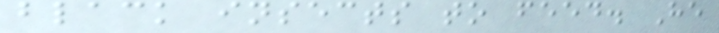black insects to feed. He
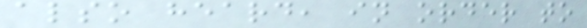also heard, in order to
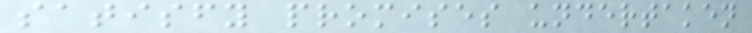satisfy promises undertaken
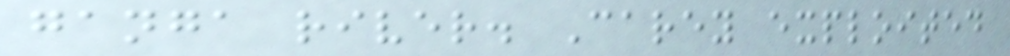ganga river. Carey exploited
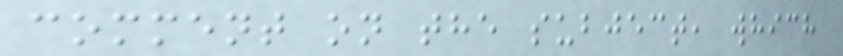comment on the subject, which
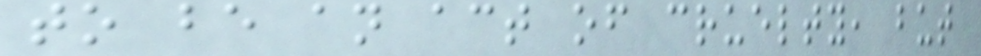to be an act of cruelty, but
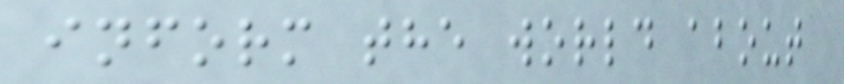inform the world about
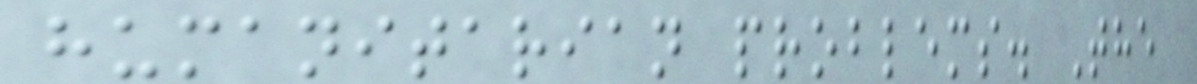humanitarian problems. The
